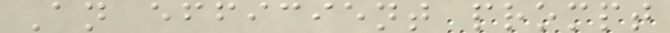An efficient prompt
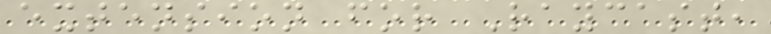extension for Raycast,
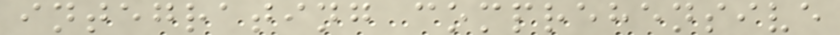integrating comprehensive
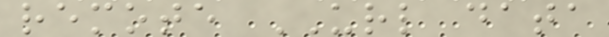remote URL data
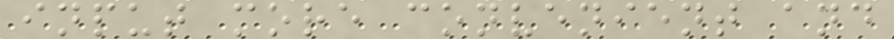input more convenient and
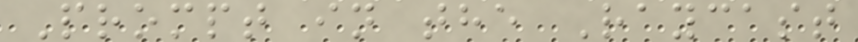Prompt in the Raycast
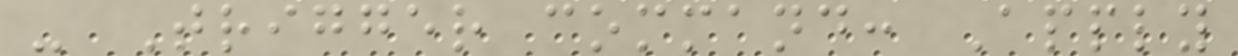- Trigger command: Apply
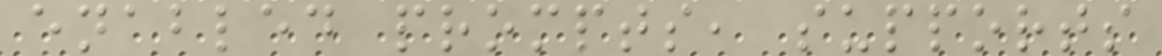enabled prompts, supports
